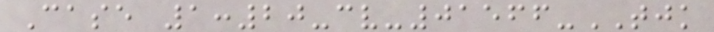Case 1:20-cv-01566-TJK
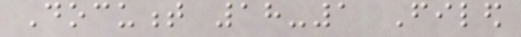Document 18-1 Filed
